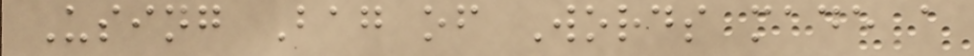Using Bag of Words made a
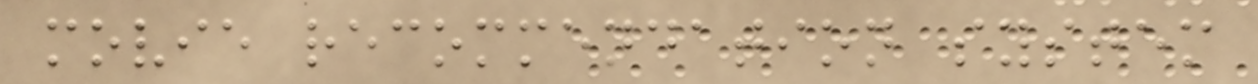movie recommendation system
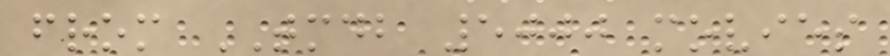from TMDB 5000 movies
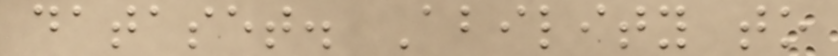dataset. Ability to
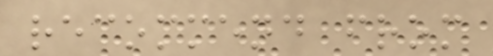recommend from
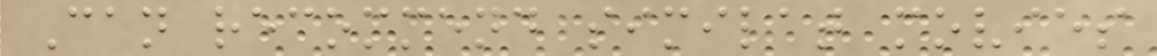Can recommend similat movies
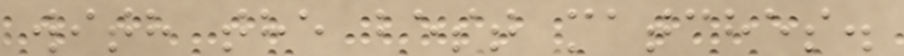with the best matches.
